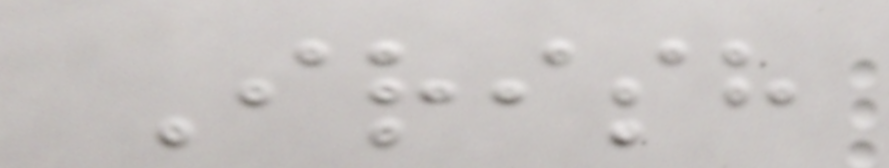Irish
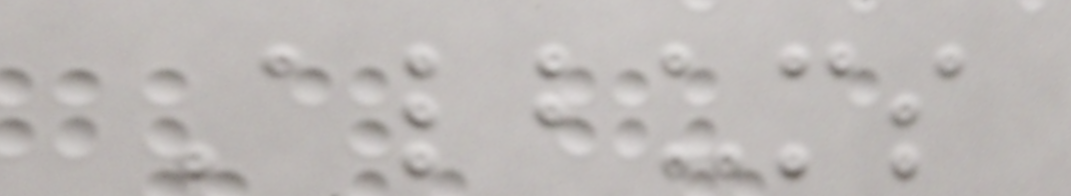Albums
